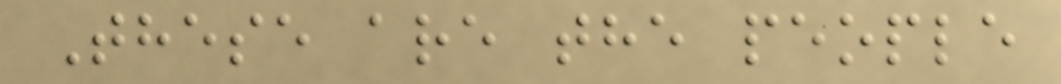These are the people
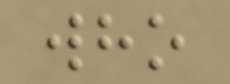who
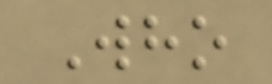Who
